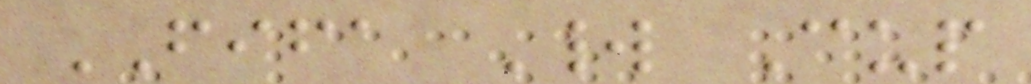FIFA World Cup
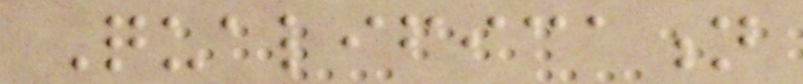Qualification
